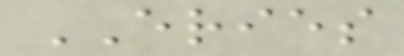ERIES
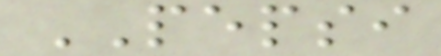PEPSI
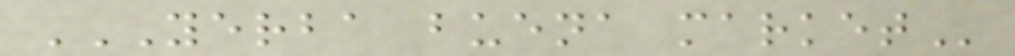YERBA BUENA MARKET
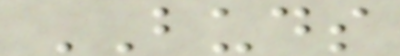BUDS
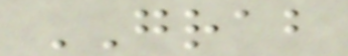GRAB
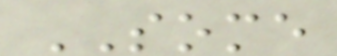SOME
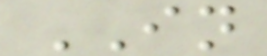IN
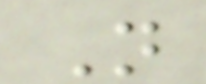N
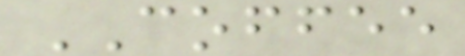COFFEE
